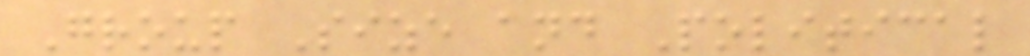Group Size and Political
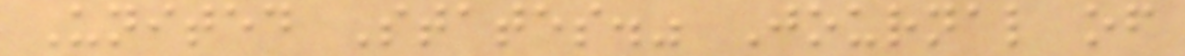United States." Journal of
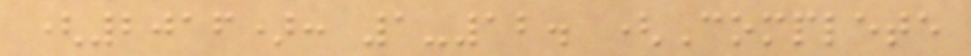(2016): 1-12. (Complete
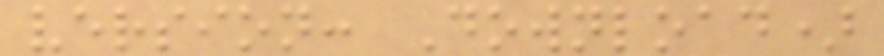version: Download)
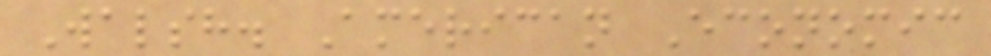Walsh. American Economic
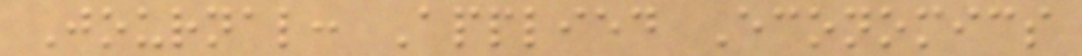Journal: Applied Economics
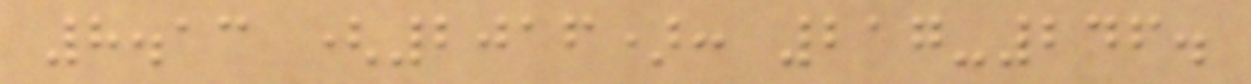8.13 (2016): 217-246.
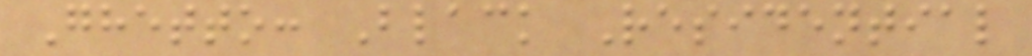Ghetto: Black Residential
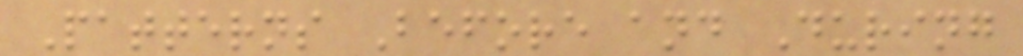Patterns Before and During
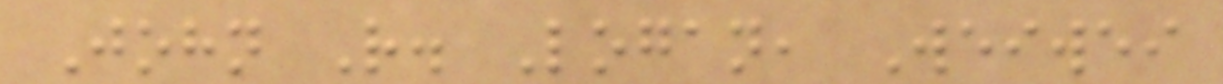John R. Logan, Weiwei
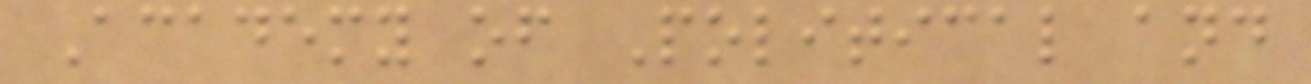Academy of Political and
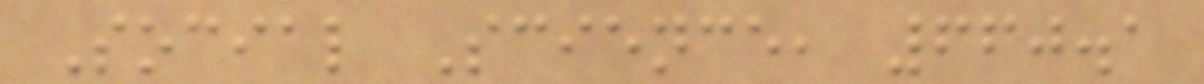Social Science, 660.1
